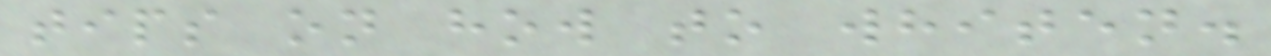tips on how to whiten.
